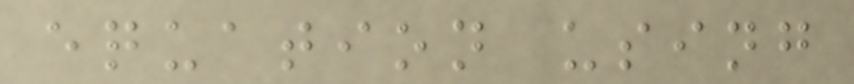equation using
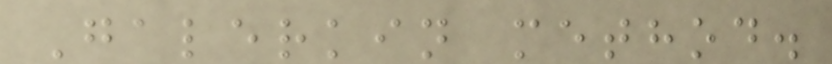Galerkin method.
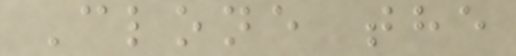Clone the
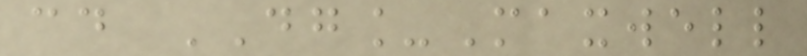cd DG_Maxwell
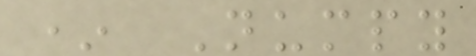* Numpy
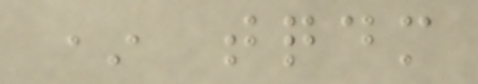* tqdm
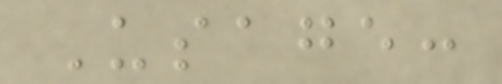Usage:
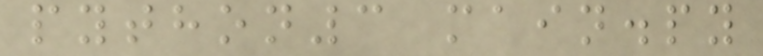python3 main.py
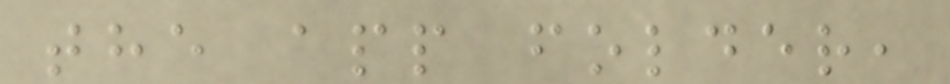the app folder,
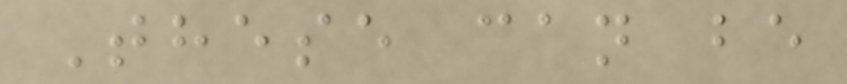These can be
